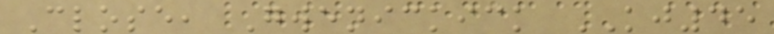Close, Gwenickick KJ45
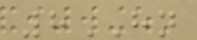8HN
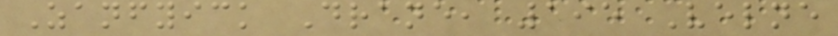Zanfyick Drane, 195 Velne
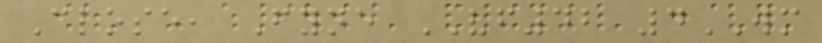Close, Fyne VF42 4WM
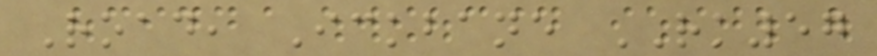Road, Ickbane RK57
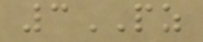3PZ
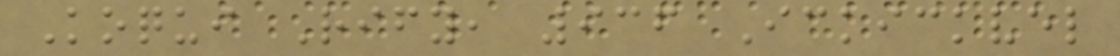Koqui Rify, 936 Ickickvel
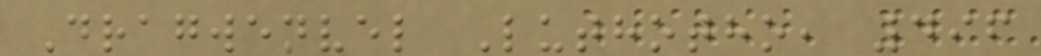Dragwenvel Luthotho, 496
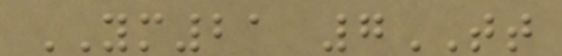YM21 7TT
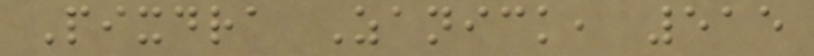Pixdra Zanick, 515
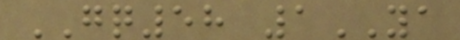GQ58 1YA
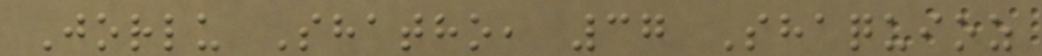Jorlu Shatho, 37 Shaquioz
